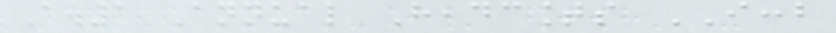A.1 Annual Headcounts ICCB
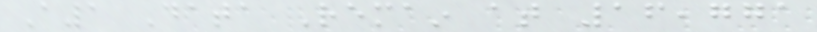A1 Data Remain at 16,771
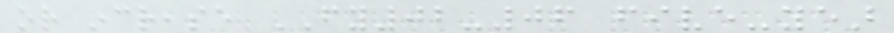or increase FY02-06 five-year
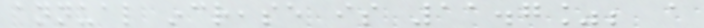annual increase is 11.7%; a
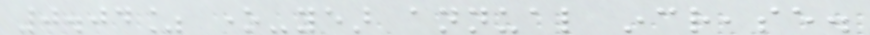0.04% one-year annual increase.
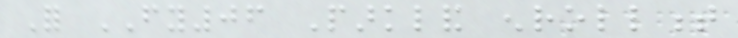For FY06 Parkland enrollment
